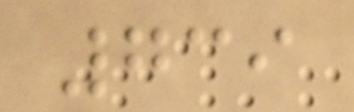739
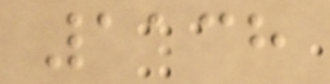1138
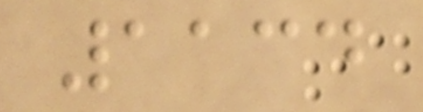1134
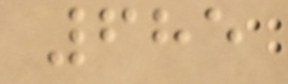685
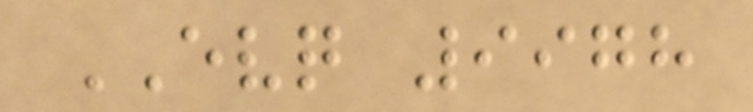EVQ 9978
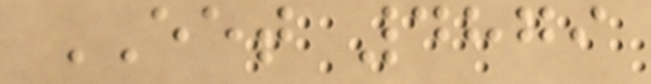EET 4879
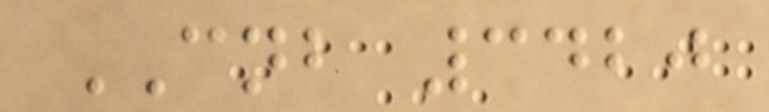CNB 3420
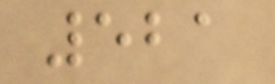521
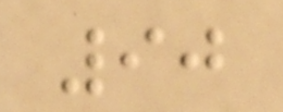90
